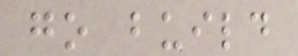go build
